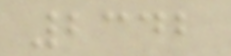2342
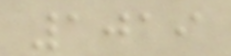1019
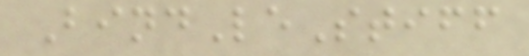BindLeStiff
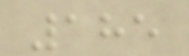185
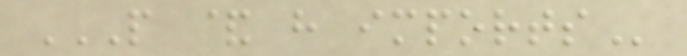P & H IMPORTS
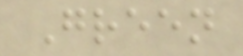Green
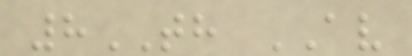8TH AV
